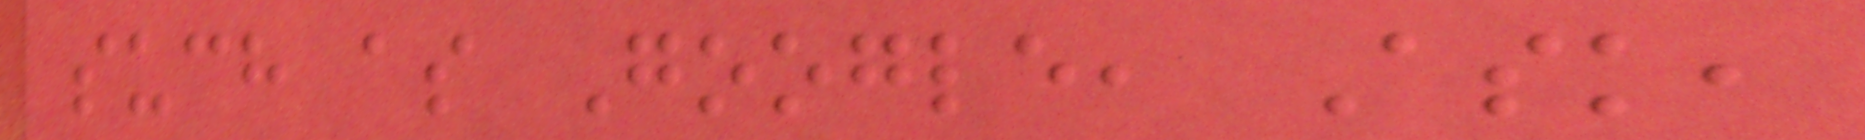such as Google, Ask,
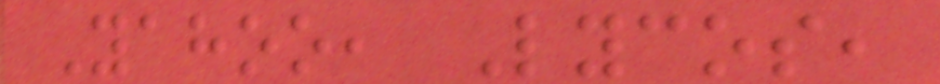Yahoo, Lycos,
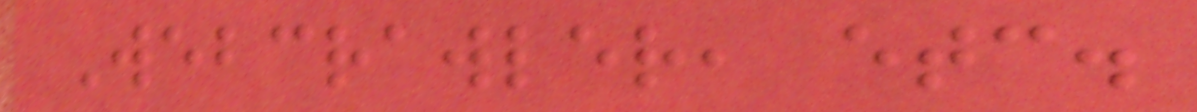Webcrawler, etc.
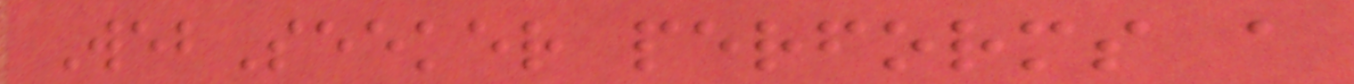WebSeeker performs a
